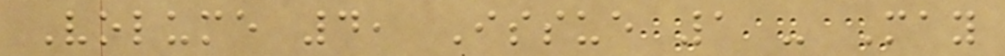Volume 4, Issue 1 - May
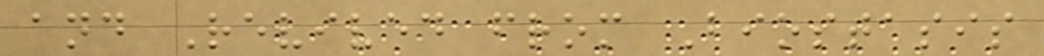and Revived from Biostasis
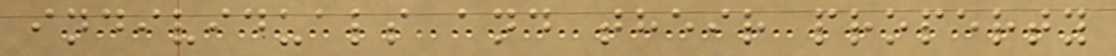individuals and their property
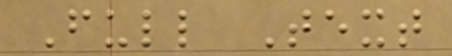Full Text
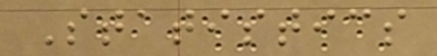Statistics
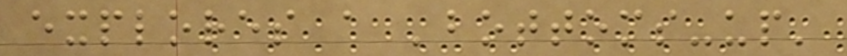explores a 'bottoms-up'
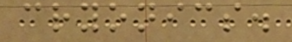cryonics.
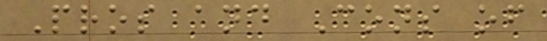Pros and Cons of
